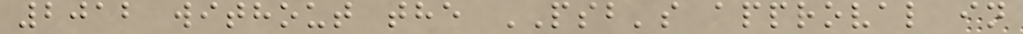2012 without the PSB's approval in
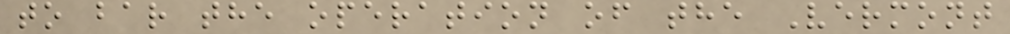to bar the operation of the Vermont
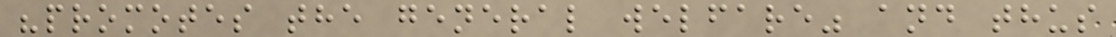"promotes the general welfare" and thus
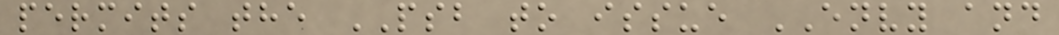permits the PSB to issue ENVY and
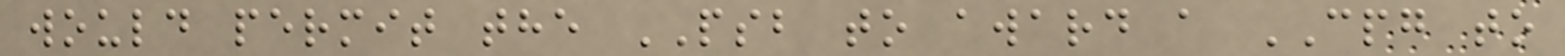would permit the PSB to award a CPG to
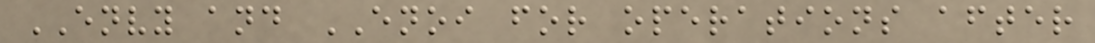ENVY and ENOI for operations after
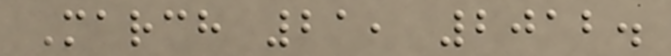March 21, 2012.
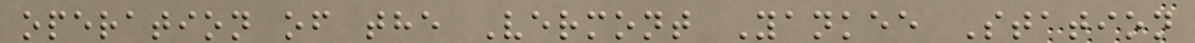operation of the Vermont Yankee Station
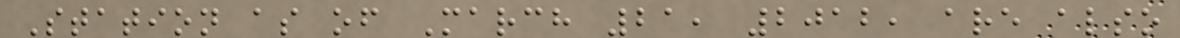Station as of March 21, 2012, are also
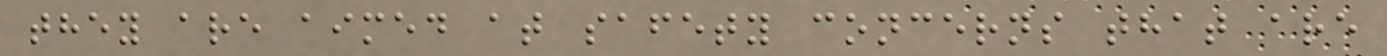they are aimed at safety concerns that are
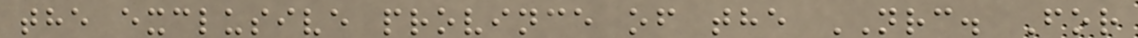the exclusive province of the NRC. For
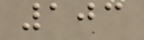103
